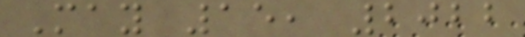May 15, 2022
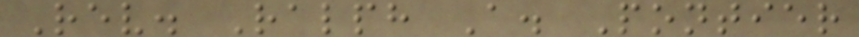Rev. Ralph A. Pontier
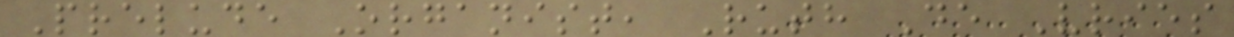Prelude Organist, Ruth De Vries
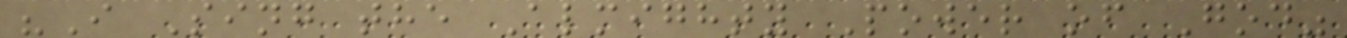"I Sing the Almighty Power of God"
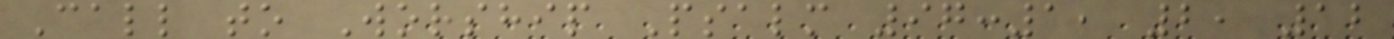Call to Worship Psalm 97:1, 2, 12
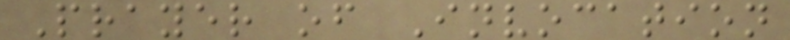Prayer of Invocation
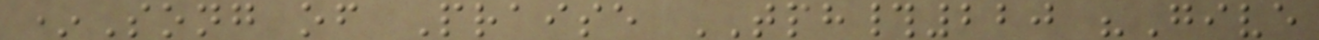*Song of Praise TPH#220 "Give
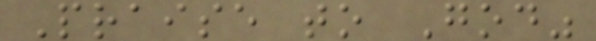Praise to God"
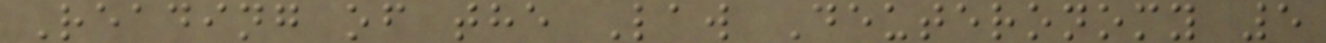Reading of the Law Deuteronomy 5
